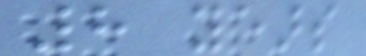8 years
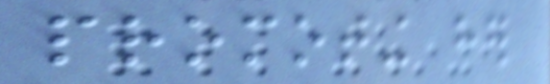promoting her
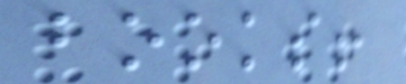books!
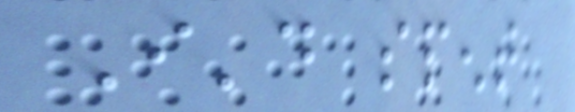I'd spent
